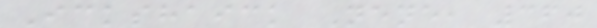Ickshaick Nene, 360
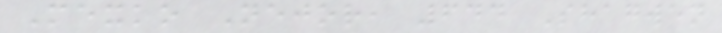Mexko Nejor, 644 Shagwen
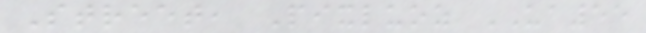Street, Pixluoz UA55
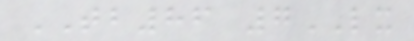TB86 7LX
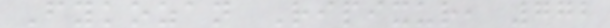Fykozan Ripixur, 772
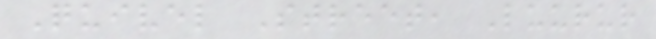Quivel Street, Luurur
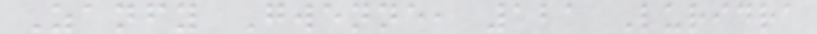Zanfy Gwenne, 121 Luridra
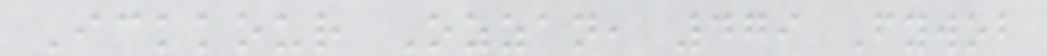Ickkour Ozzan, 479 Fywob
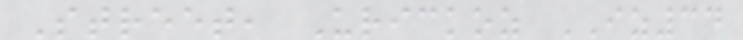Street, Urickoz IZ34
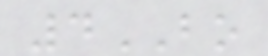4BO
